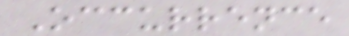Occurrence
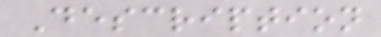Description
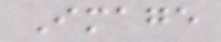Image
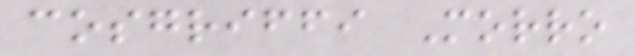cosgriffi Morro
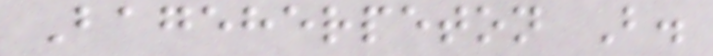Bageherpeton B.
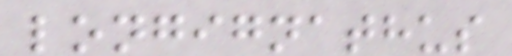longignathus
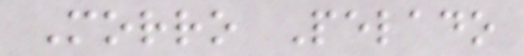Morro Pelado
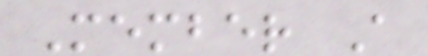Member A
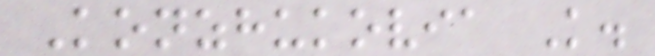Konzhukovia K.
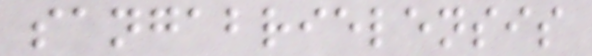sangabrielensis
